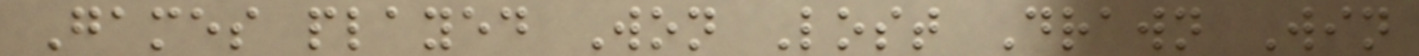Games played Won Lost Drawn Win
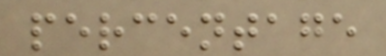percentage
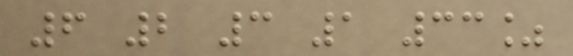6 2 3 1 33%
